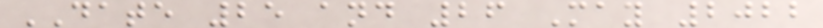DATE 25 and 26 May 2022
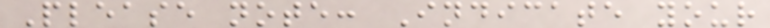Please note: Indicate your
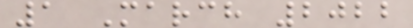1 March 2022
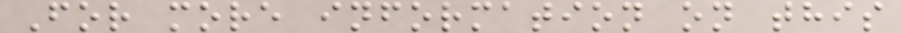For more information on this
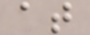at
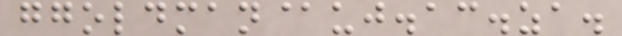ggoldman@uj.ac.za.
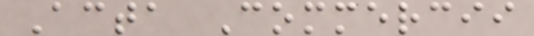Acta Commercii
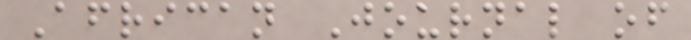African Journal of
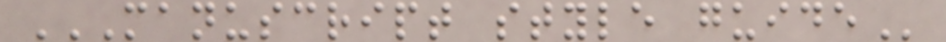MANUSCRIPT STYLE GUIDE
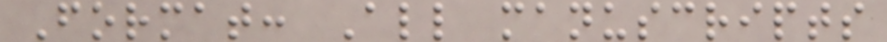Format: All manuscripts
